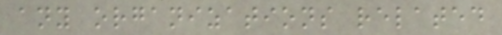any organizations related
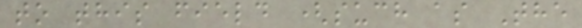to this field (such as The
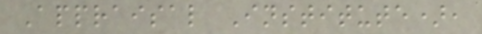Appraisal Institute),
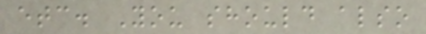etc. You should also
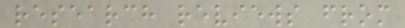research reviews from
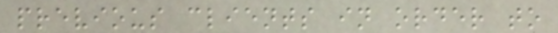previous clients in order to
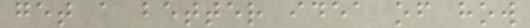get a better idea of how
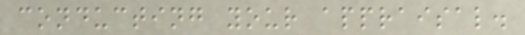conducting your appraisal.
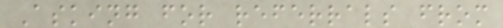Asking for referrals from
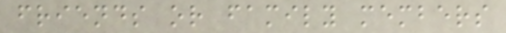friends or family members
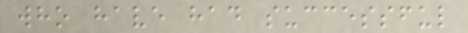who have had successful
